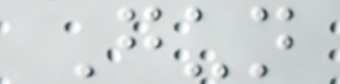Gun
